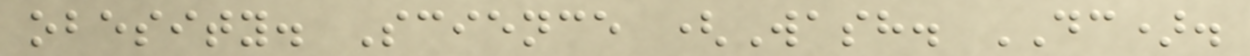obesity. Science (Wash. DC).
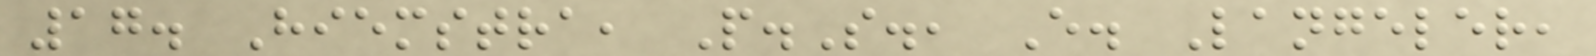17. Hiemstra, P.S., E. Langeler,
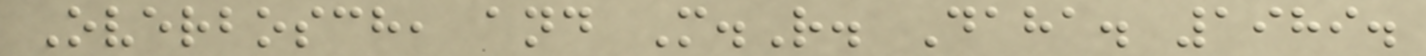Overbosch, and M.R. Daha. 1989.
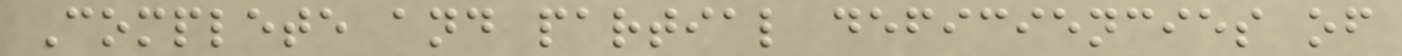Complete and partial deficiencies of
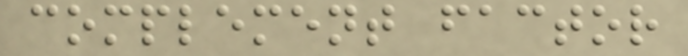complement factor
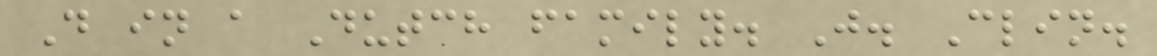D in a Dutch family. J. Clin.
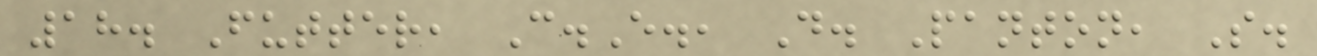18. Futter, C.E., D. Panton, S.
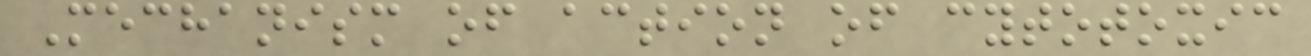Mechanism of action of cytotoxic
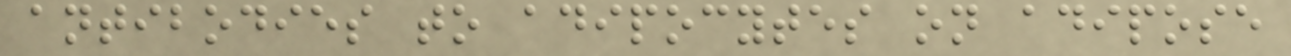antibodies to adipocytes on adipose
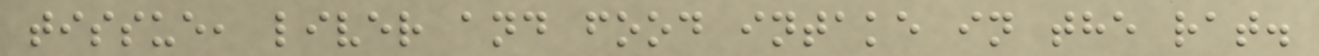tissue, liver and food intake in the rat.
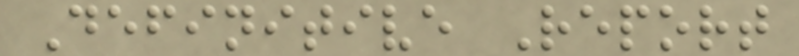Definitive Report
